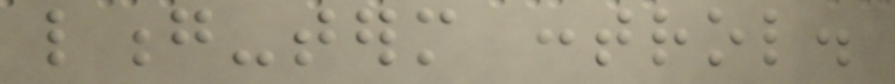long-term control.
